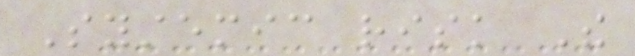Systemic risk The
